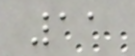11
